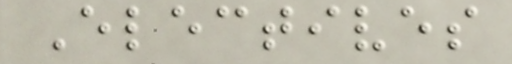Electives
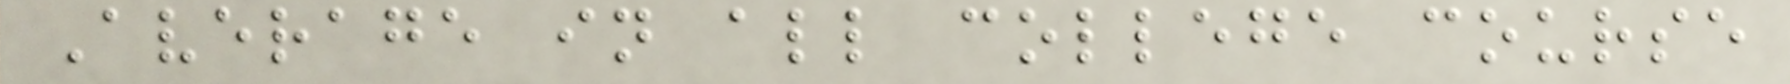Average in all college course
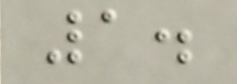1.
